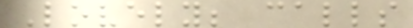Lovely; calls
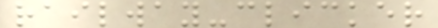railway-clicker
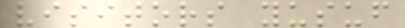visitors yusuf
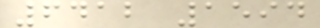6412 1594
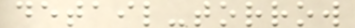detail-torrow
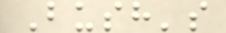Bush's
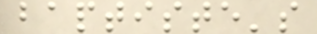baptiste's
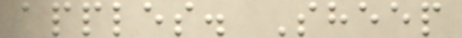apples. Sheep
